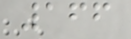166
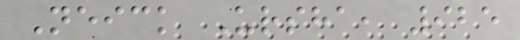Neick Ursha, 925
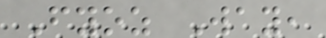Fyoz Way,
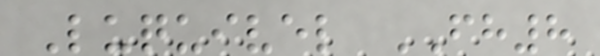Luquivel FH8
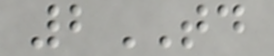2TD
